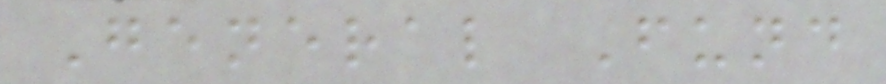General Fund
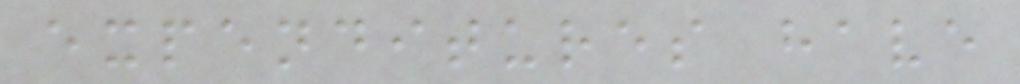expenditures have
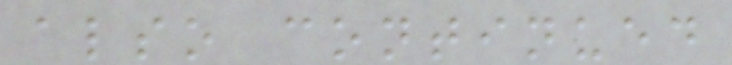also continued
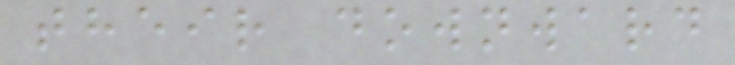their downward
